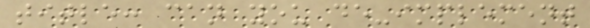title: can you de-implement
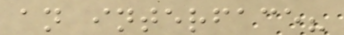an interface?
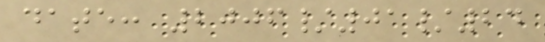date: 2006/01/24
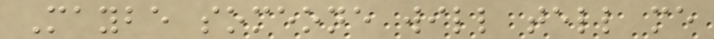Maybe someone will tell me
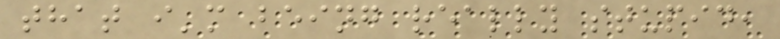that i'm being really stupid,
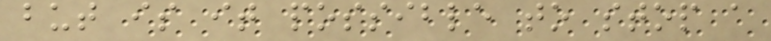but is it possible to stop a
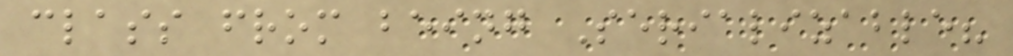class from being Serializable?
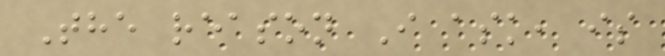The reason I ask, is
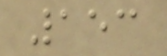153
